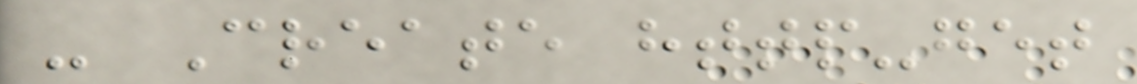- Create http-get
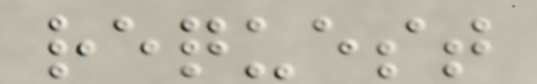request
